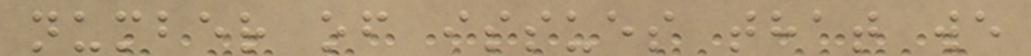number of issues that we
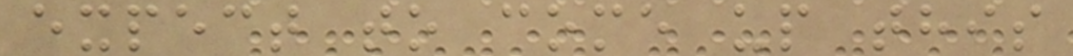expect to come up this
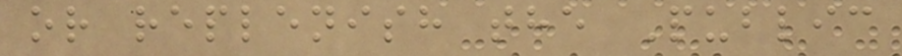or replenish the Public
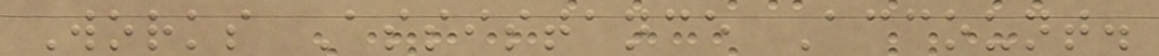Works Assistance Account.
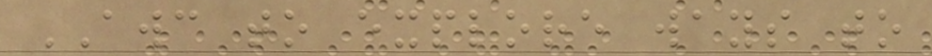AWC to explore ways to
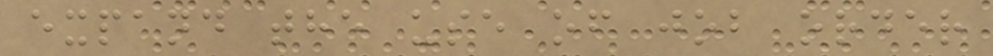expand the use of job order
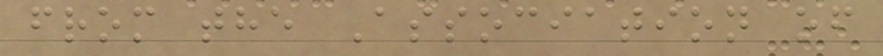from the Association of
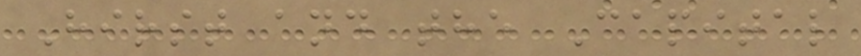Hirst and the Capital
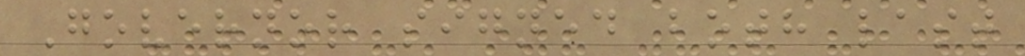Governor signed both last
